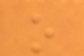o
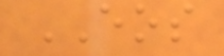EOS
